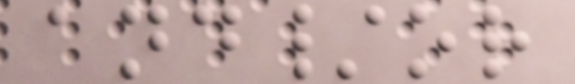and/or
